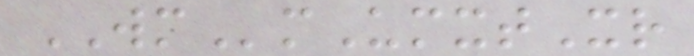WMmUmxtXr
